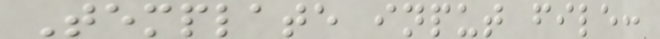Template input file:
